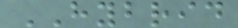HYBRID
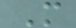M
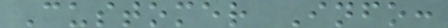Customer Info:
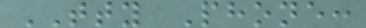TTY Phone:
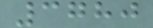3780
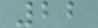22
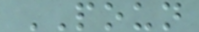POUN
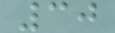30
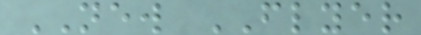NEW FLYER
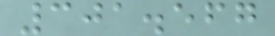301.567
